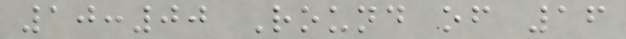10:00 Round of 16
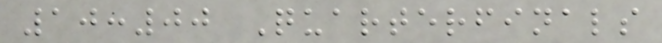10:00 Quarterfinals
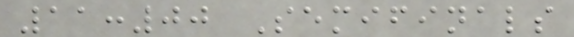11:00 Semifinals
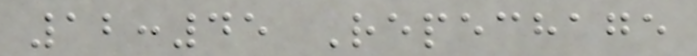12:45 Repechage
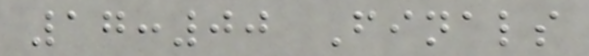17:00 Finals
